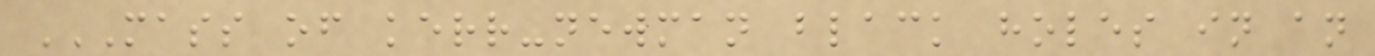MASS OF KERR-NEWMAN BLACK HOLES IN AN
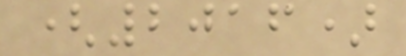(2016)
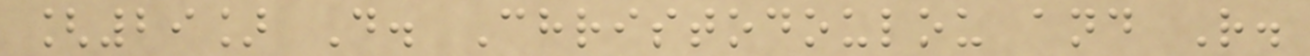[29] D. Christodoulou and R.
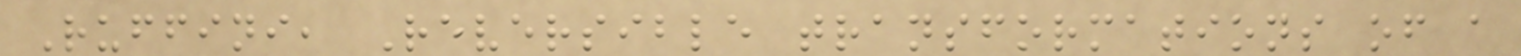Ruffini, Reversible transformations of a
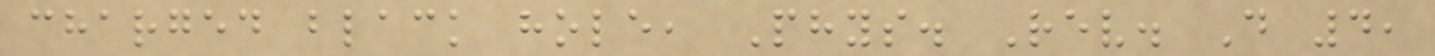charged black hole, Phys. Rev. D 4,
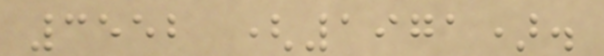3552 (1971).
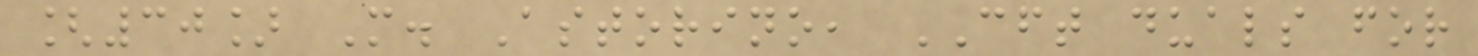[30] M. Astorino, CFT duals for
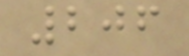206
